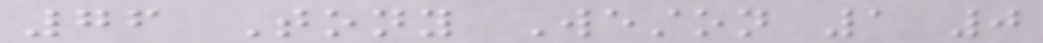76 Tony Weston 1 0
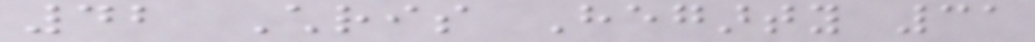42 Chris Hegarty 31
